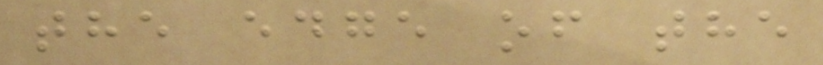the edge of the
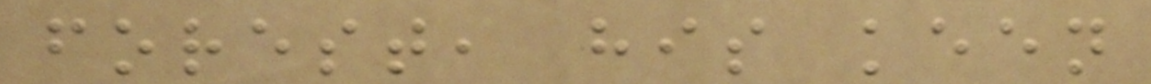forest, his keen
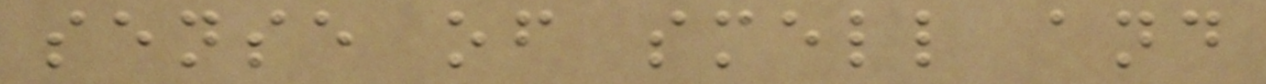sense of smell and
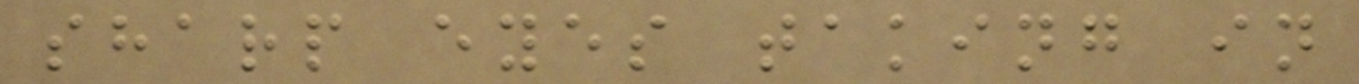sharp eyes taking in
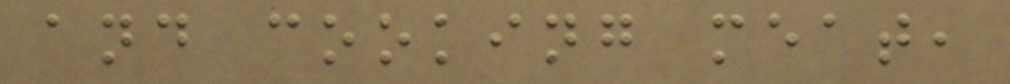and cooking meat,
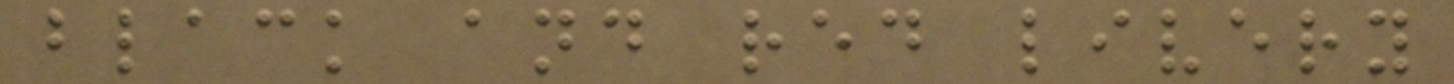black and red livery
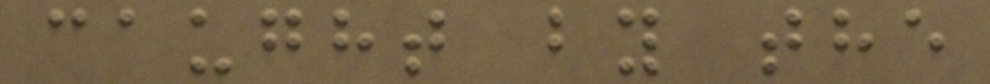caught by the
